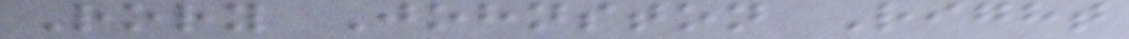Rory Johnston Right
